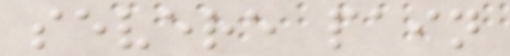severe pain
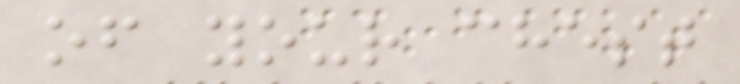of your chest
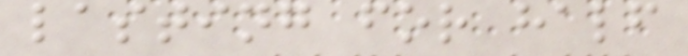lasting for half
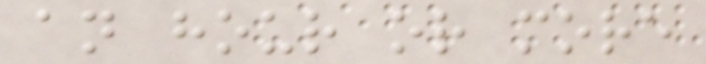an hour or more
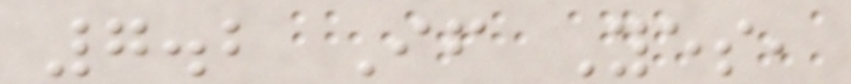7.2 If Yes,
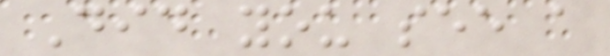Did you see a
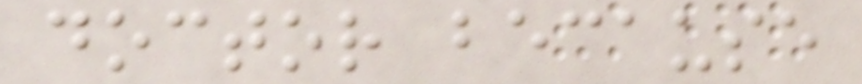doctor because
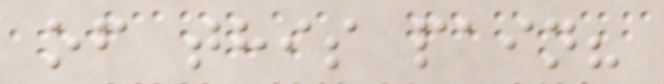of this pain?
